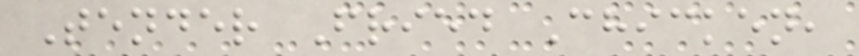Tender Fried Chicken,
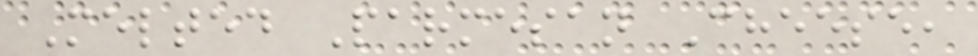Melted Parmesan Cheese,
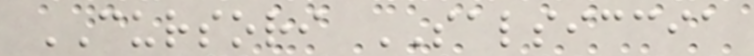CURSORI SALSICCIA
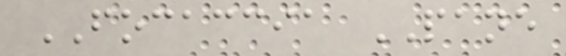FOCACCIA PANE
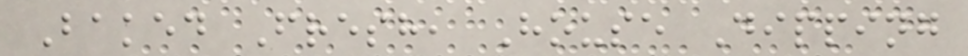Baked Fresh, House Dipping
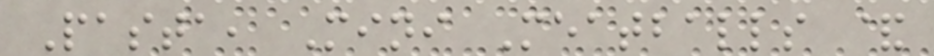Pasta, Mini Meatballs &
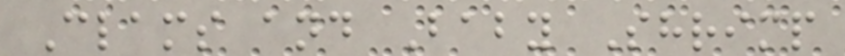Clams and Baby Shrimp
